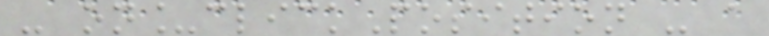- on_clickPosition - a
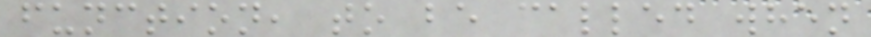function, to be called when
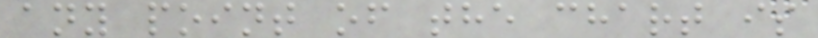any point of the chart is
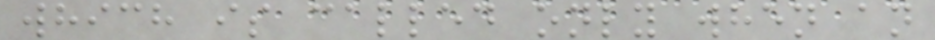which is called only when an
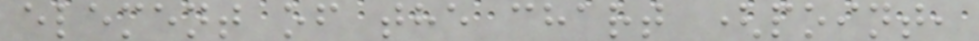element of the chart (point,
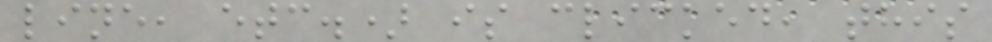line, etc.) is clicked, this
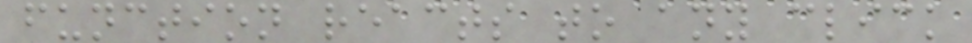function reacts to any click
